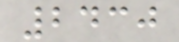2430
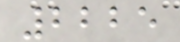2225
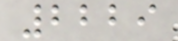2229
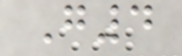G4
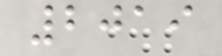2019
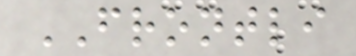FRONTLI
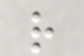r
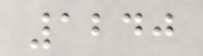1240
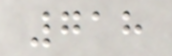718
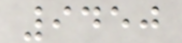9450
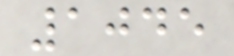1045
